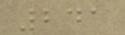241
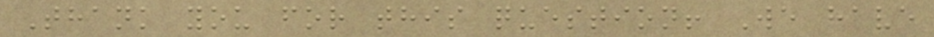Thank you for this question! We have
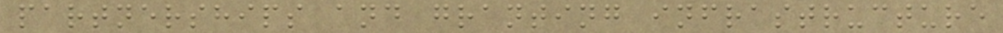partnerships and granting infrastructure
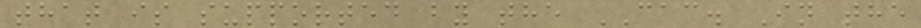that is supported by the CAC. In the
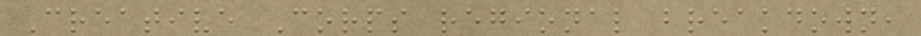Creative Corps regional breakdown,
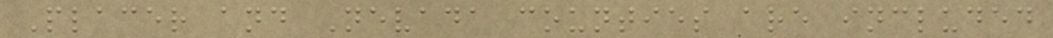Placer and Nevada counties are included
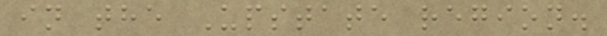in the Upstate region.
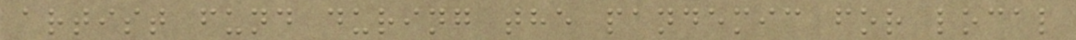artist fund during the pandemic for local
